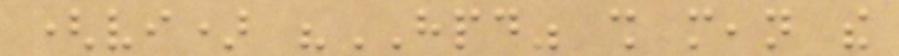(vi) "HPD" shall mean the
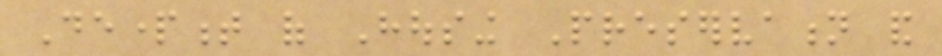Department of Housing Preservation and
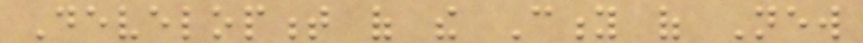Development of the City of New
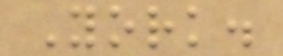York.
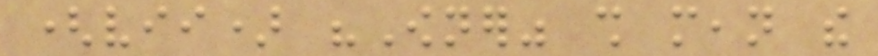(vii) "Owner" shall mean the
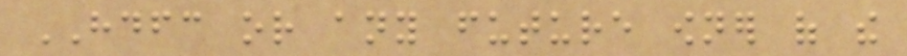HDFC or any future owner of the
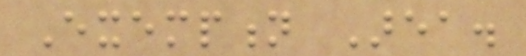Exemption Area.
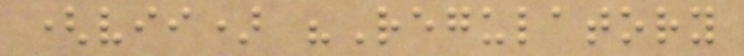(vii) "Regulatory
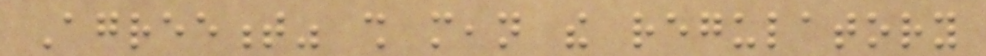Agreement" shall mean the regulatory
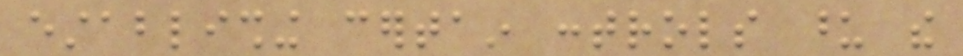establishing certain controls upon the
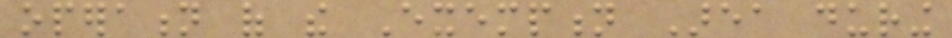operation of the Exemption Area during
